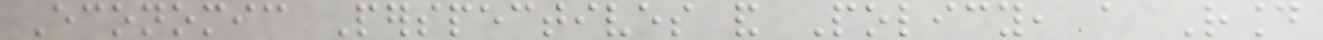Economic Perspectives and Policy, a Round
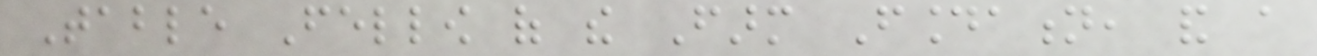Table Fellow of the Farm Foundation, and a
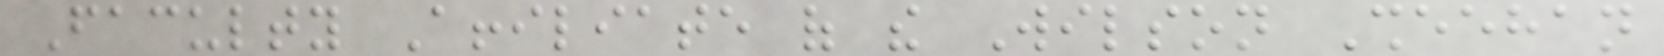Faculty Affiliate of the Wilson Sheehan
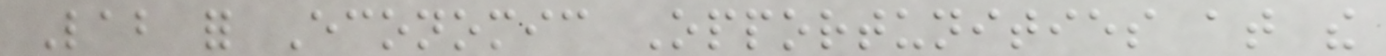Lab for Economic Opportunities at the
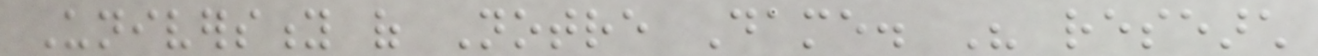University of Notre Dame. His research
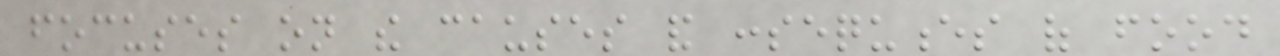focuses on the causes and consequences of food
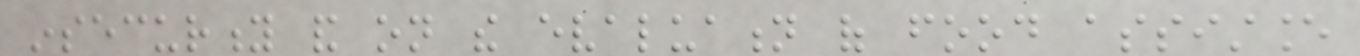insecurity and on the evaluation of food assistance
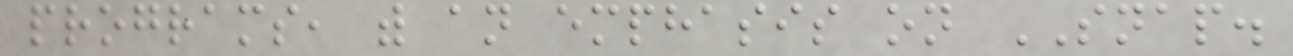programs, with an emphasis on SNAP.
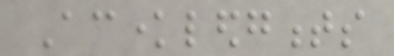Acknowledgments
